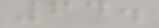64.
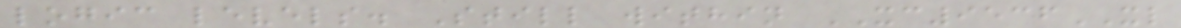logic levels. Still within XC9536XL
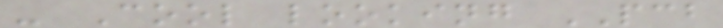- Cool looking PCB
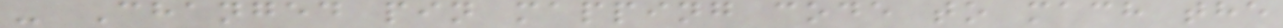- Changed pin mapping code to mach the
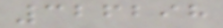326298
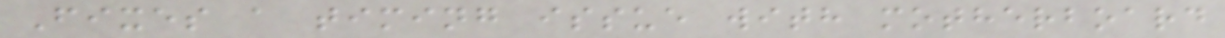Fixes a timing issue with motherboard
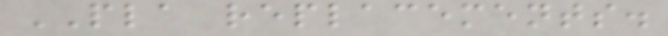PLA replacements.
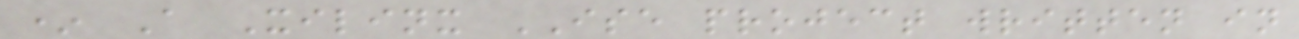* A Xilinx ISE project written in
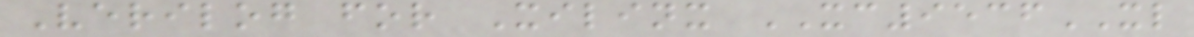Verilog for Xilinx XC9536XL
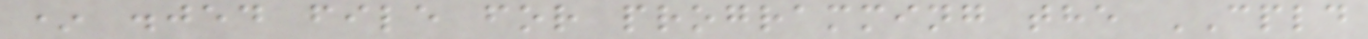* .jed file for programming the CPLD
